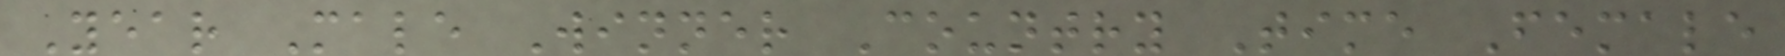Year Male Winner Country Time Female
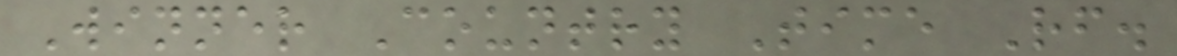Winner Country Time Rf.
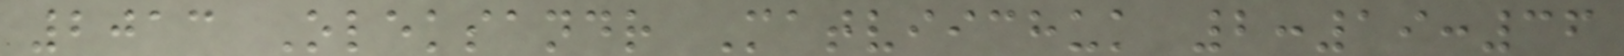2013 Oleksandr Matviichuk 2:19:36
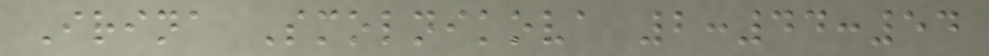Irina Smolnikova 2:44:54
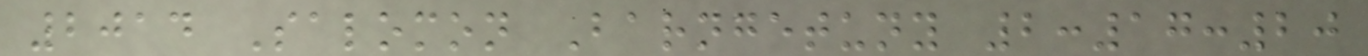2014 Salomon Barngetuny 2:17:20
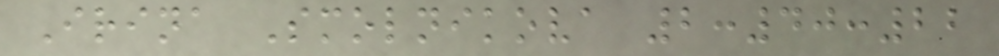Irina Smolnikova 2:40:22
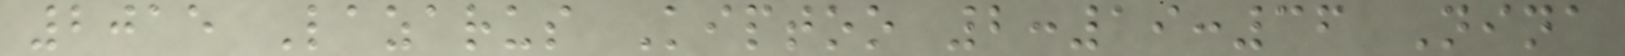2015 Lazarus Kiptoo 2:19:36 Nina
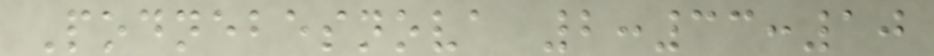Podnebesnova 2:33:10
